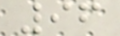96
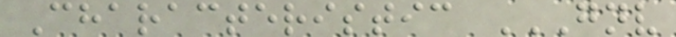Characteristic GNV
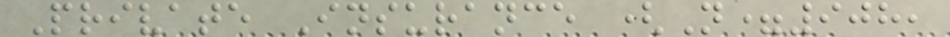Private Insurance (N=908,
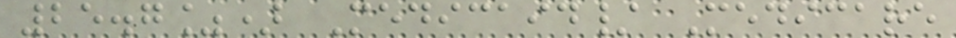25.7%) Medicaid/ Medicare
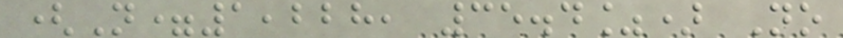(N=1,228, 35.4%) No
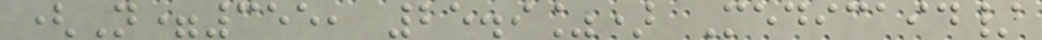(N=355, 25.9%) Medicaid/
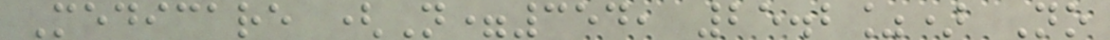Medicare (N=354, 25.2%) No
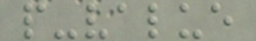p-value
